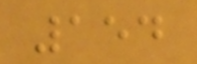154
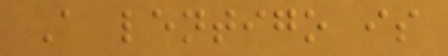A lentigo is
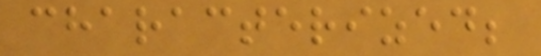characterized;
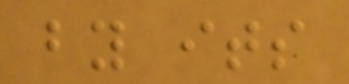by its
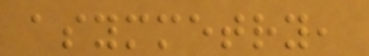asymmetry,
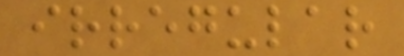irregular
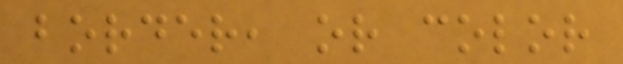border, or color
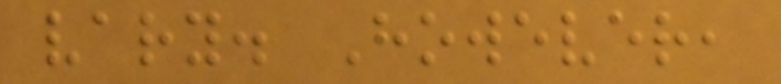vary. However,
